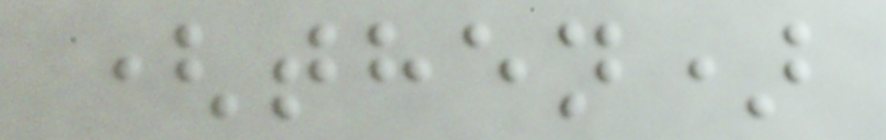(then)
